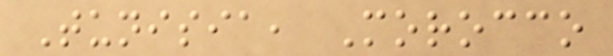Tunisia, Morocco
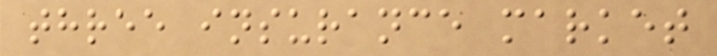three insurance market
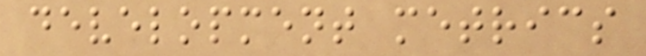development metrics
